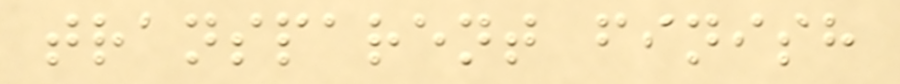transparent finish
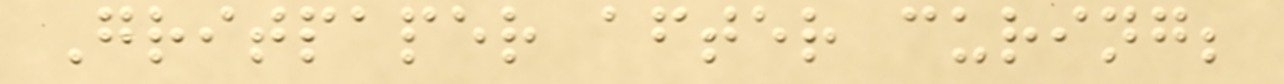Gritpaper after curing;
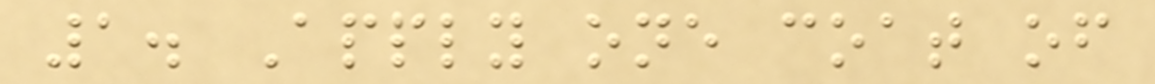1. Apply one coat of
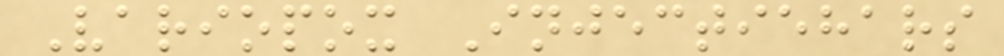Variopox Injectiehars
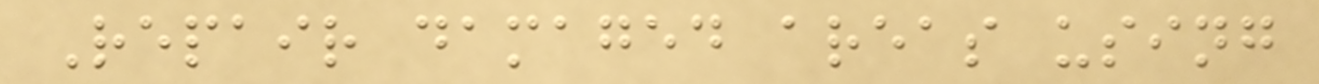Repair damaged areas using
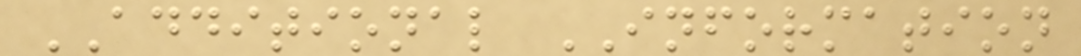ADDITIONAL INFORMATION
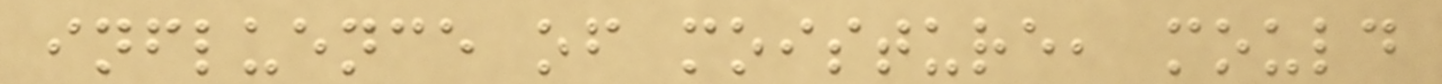influence of moisture, mould
